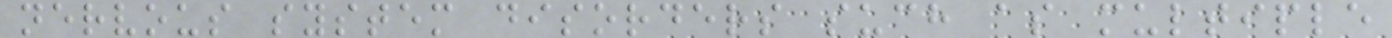nervous system disorders such as multiple
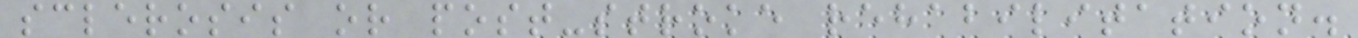sclerosis or post-stroke rehabilitation.
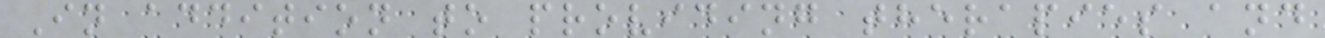In addition to providing therapies and
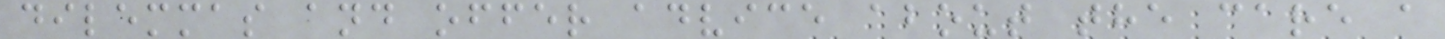dilemmas and offer advice about the care a
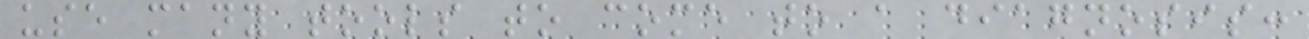use many tools to come to a diagnosis:
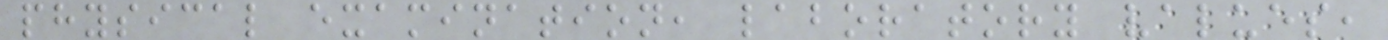physical examination, laboratory values,
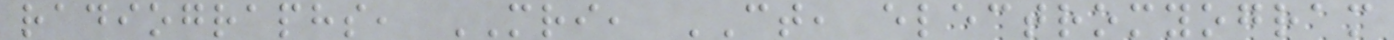radiographs, MRI, CT, electromyogram
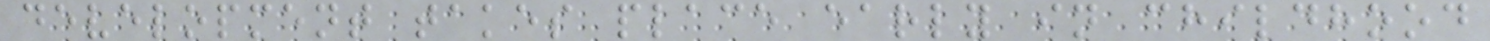development takes place early in childhood
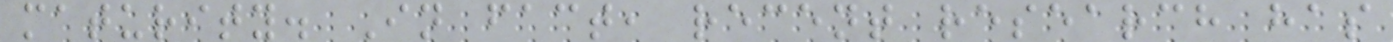maturity. In fact, recent research has
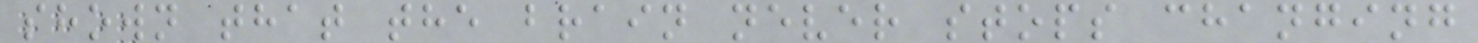shown that the brain never stops changing
